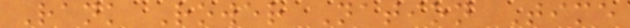Rank Rower Nation Time
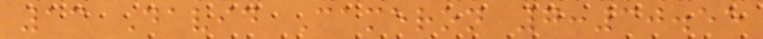13 David Cameron 7:30.55
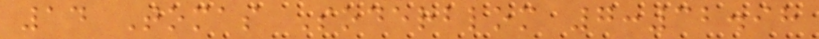14 Tomas Soderblom 7:32.98
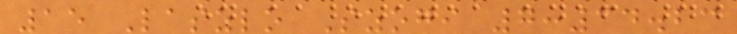15 Laszlo Szogi 7:34.23
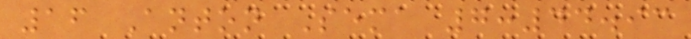16 Anton Sema 7:44.93
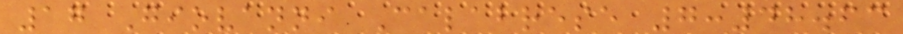17 Giovanni Calabrese 7:48.63
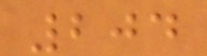204
